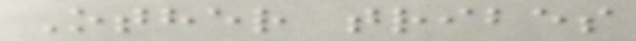Other tribes
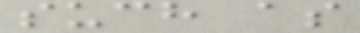such as
